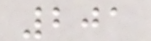201
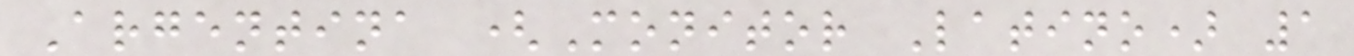Argentina (Monitor Latino) 1
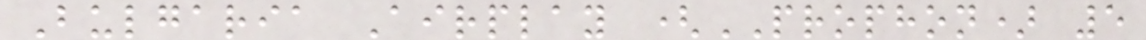Bulgaria Airplay (PROPHON) 5
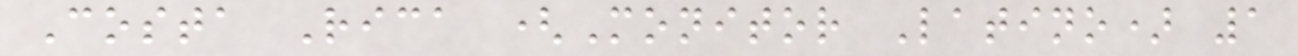Costa Rica (Monitor Latino) 1
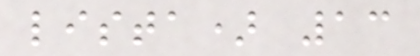lista) 13
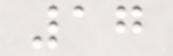17
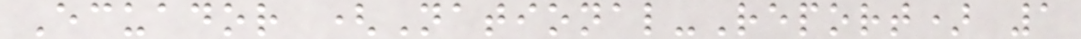Ecuador (National-Report) 1
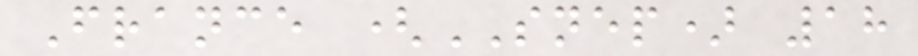France (SNEP) 18
